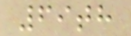69th
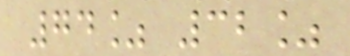74% 32%
